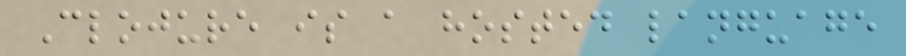Clojure is a hosted language
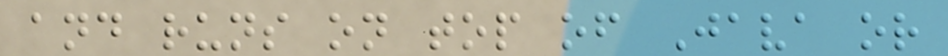and runs on top of Java or
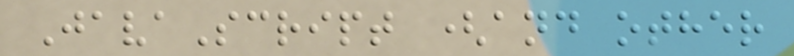JavaScript (and other
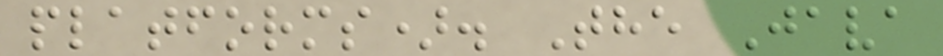platforms). The Java
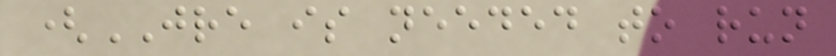(JRE is needed to run
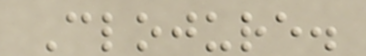Clojure.
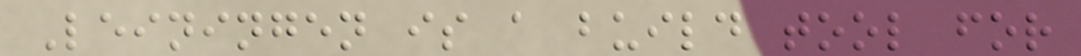Leiningen is a build tool for
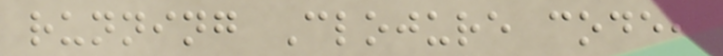running Clojure code,
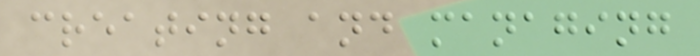creating and managing
